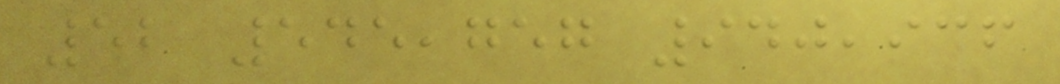52 545,757 940,936
